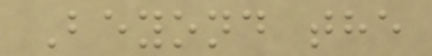Beyond the
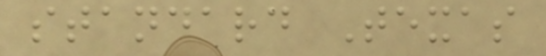standard Texas
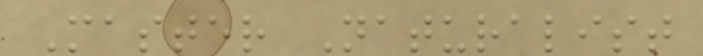Master Naturalist
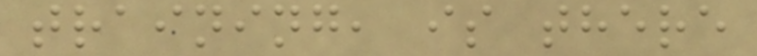training, is there
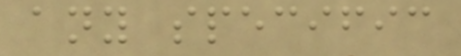any specific
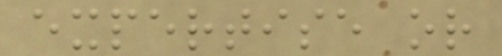expertise or
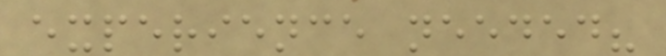experience needed?
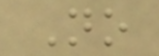No
